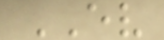EV
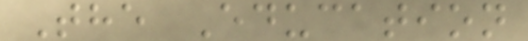The Education
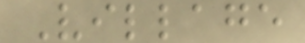Village
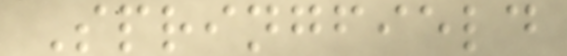Springfield
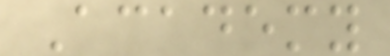Academy
